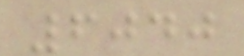6040
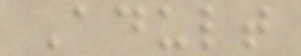Adult
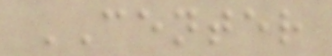CENTER
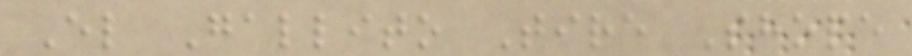El Gallito Tire Shope
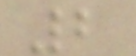2
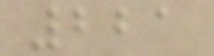221
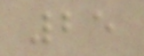25
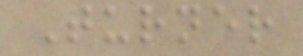Turner
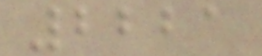2221
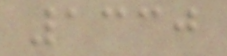1330
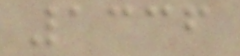1336
